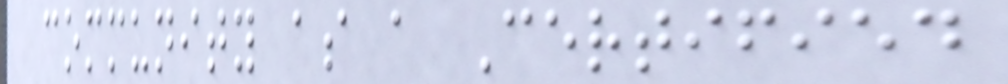community as a Certified
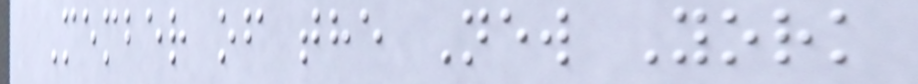Member of the New York
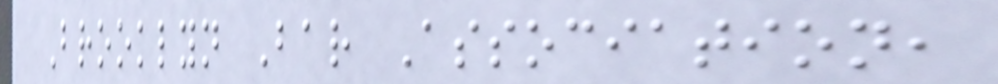Brooklyn Bar Association,
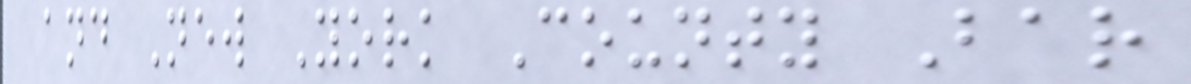and New York County Bar
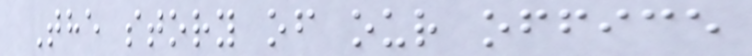The story of our office
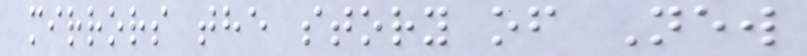mirrors the story of New
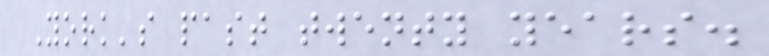York's past twenty years.
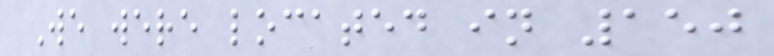We were located in 150
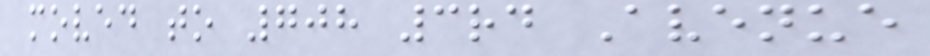moved to 708 3rd Avenue
